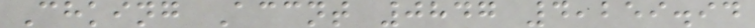Chking Accnt 0847 4,259.94
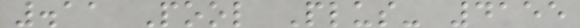.11 Pool Plus- 4155
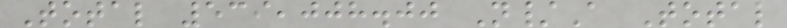Total 539,008.00 N/A Total
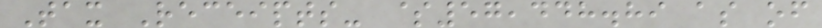Tax Receipts- $57,448.89 as of
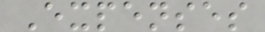Expenses
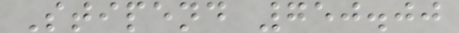Stipend 750.00
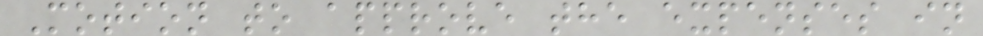Motion to approve the expenses in
